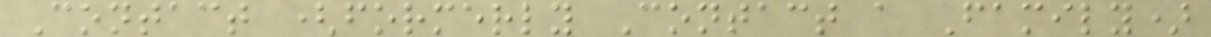Contact (formerly Contact a Family)
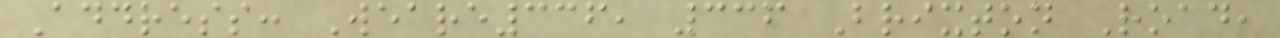Address: Weare336, 336 Brixton Road,
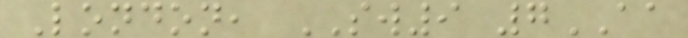London, SW9 7AA
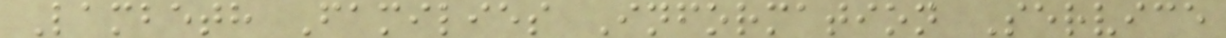Lambeth Families Information Service
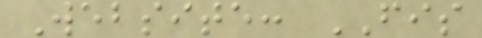Website: FIS
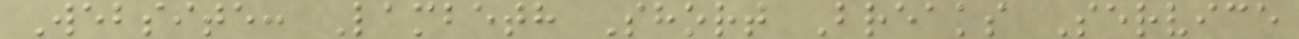Website: Lambeth Short Breaks Service
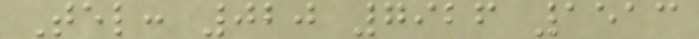Tel: 020 7926 1513
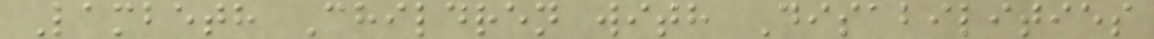Lambeth Children with Disabilities
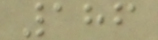186
